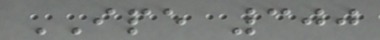IPE 300
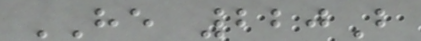HE 220B
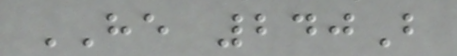HE 240B
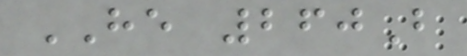HE 260B
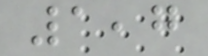1,7
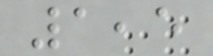1,5
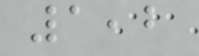1,2
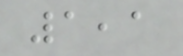1,1
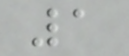1
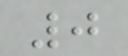0
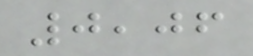0,06
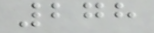278
